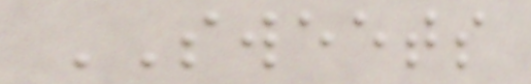SWEETS
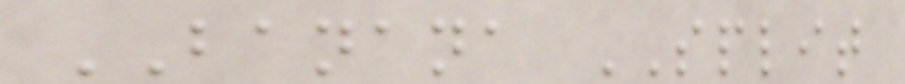BANANA SPLIT
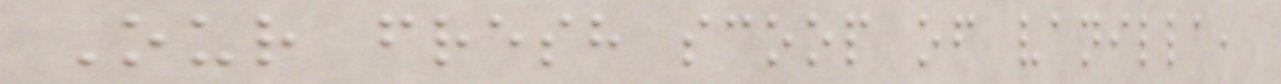Our fresh scoop of vanilla,
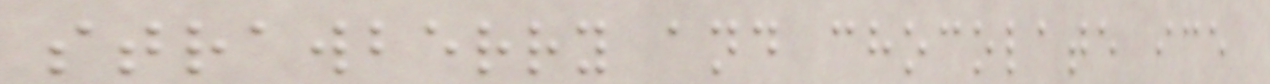strawberry and chocolate ice
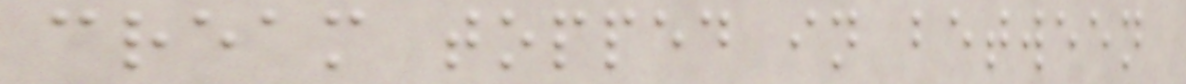cream topped in between
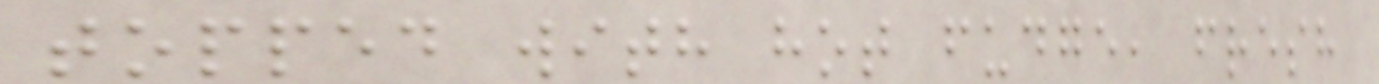topped with hot fudge, fresh
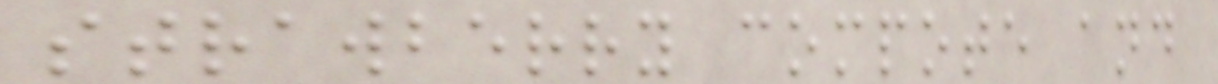strawberry compote and
